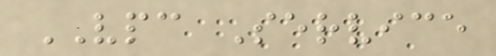VPC Service
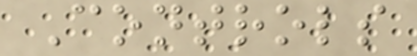Controls
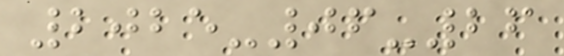2025-06-26
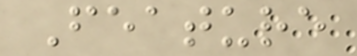Feature
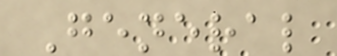General
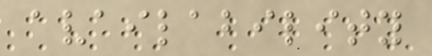availability
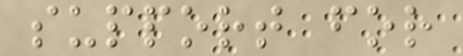support for
